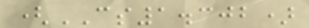(CS1.302)
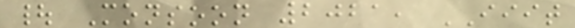| Monsoon 2021, IIIT
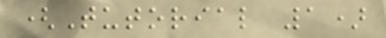(Tutorial 1)
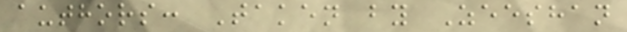authors: Taken by Zeeshan
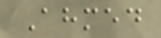Ahmed
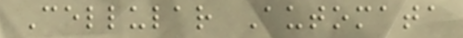Cellular Automata
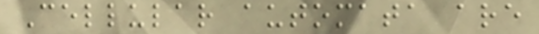Cellular automata are
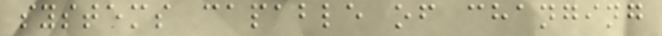systems capable of changing
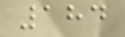184
